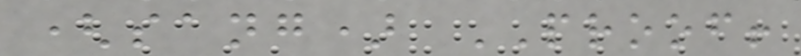(sang) PROOF!
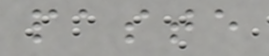paste
